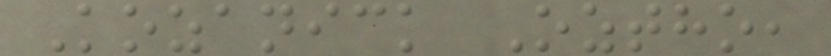Kozanick Oztho,
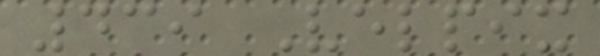439 Velpix
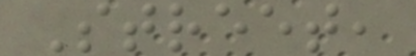Street,
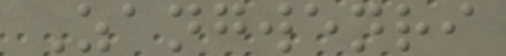Zangwenri
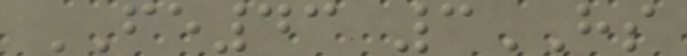FE43 3HS
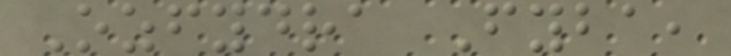Ozfydra Fyba,
